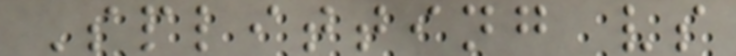Splitting vs
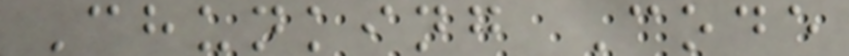Chunking Code
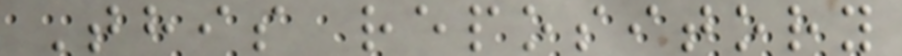This repository
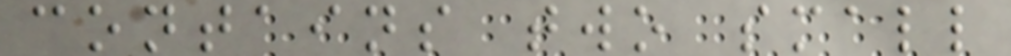contains two small
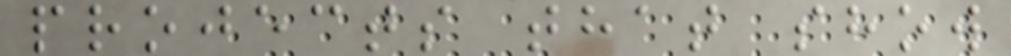projects that show
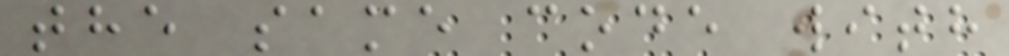the same code with
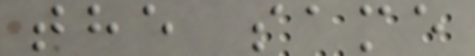the same
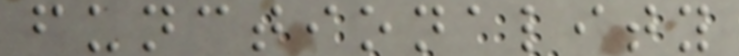functionality
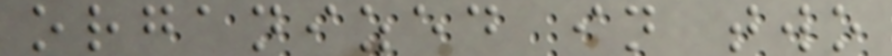organized in two
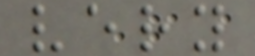very
